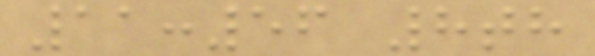11:56 8th
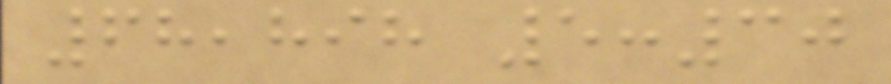68,898 5:30
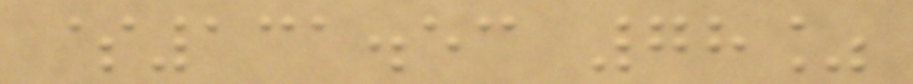$131.53 78%
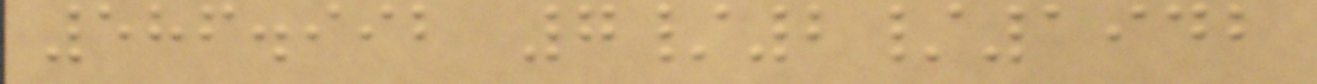586.992 7/2/1942
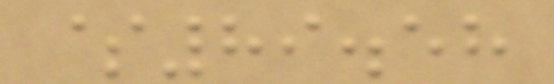$89.58
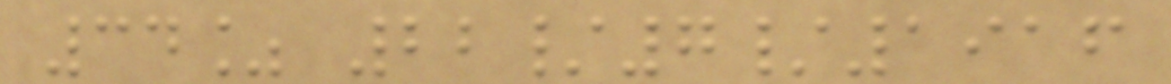34% 22/7/1916
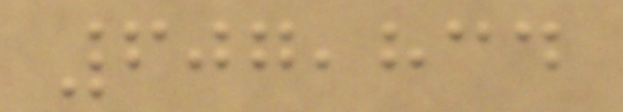607,834
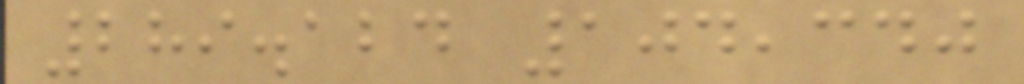289.124 104,340
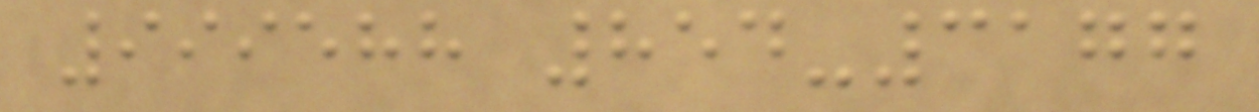999588 854-3177
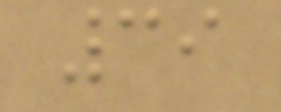39
